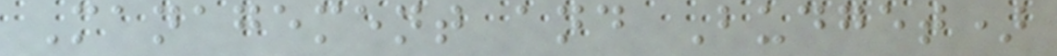Management and Budget)
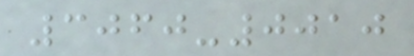3060-0010
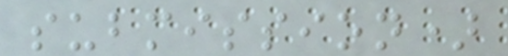submission)
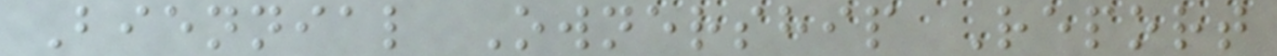Biennial Ownership Report
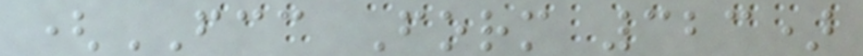(FCC Form 323)
